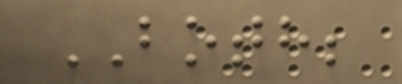BOTH;
